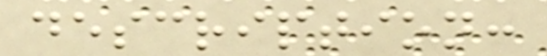description:
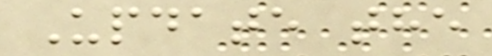Update the
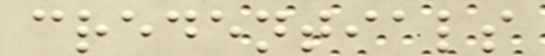credentials
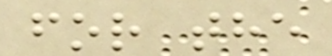for the
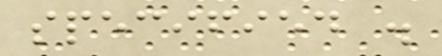specified .
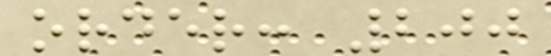order: 200
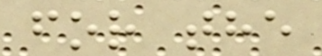for the
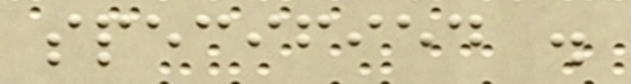specified .
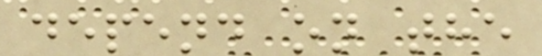depend on the
